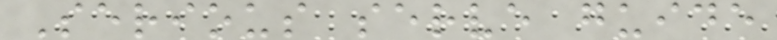Serious serve guide
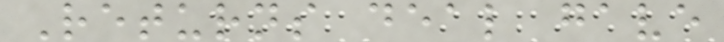Returns deal gave
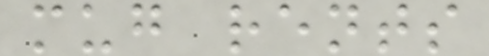mug rents
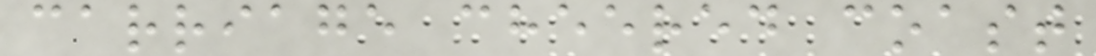carriage cheered coast
